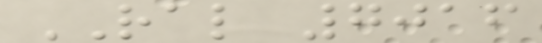RAL 7016
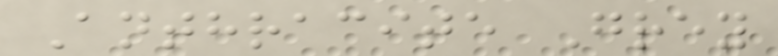Anthracite Grey
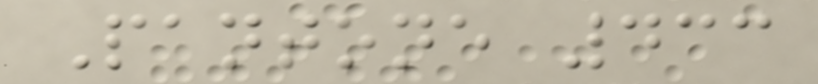Pantone 433
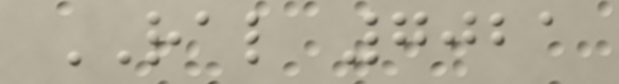RAL 7021
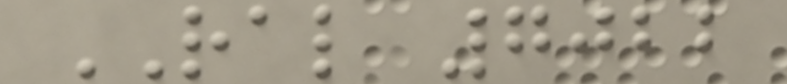RAL 7022
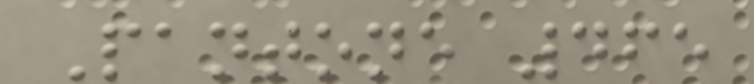Pantone 465
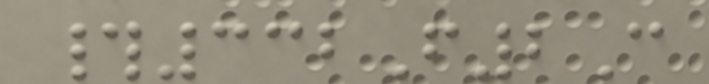#332F2C
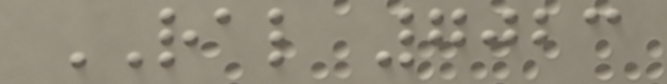RAL 7023
